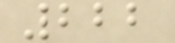222
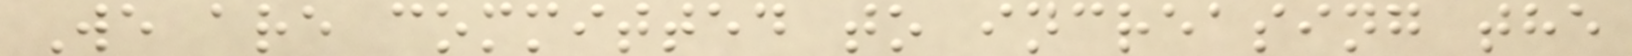We are committed to increasing the
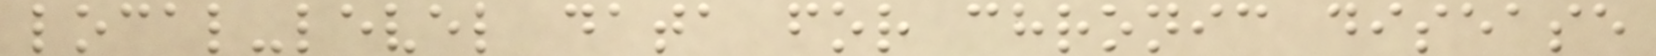local-level data for chronic disease
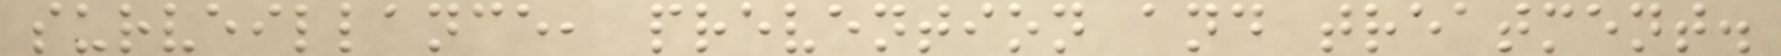surveillance, prevention and treatment.
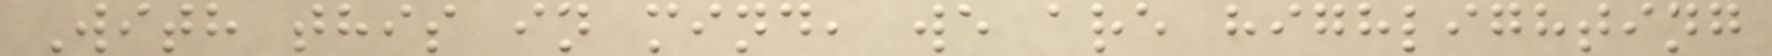With this in mind, we are highlighting
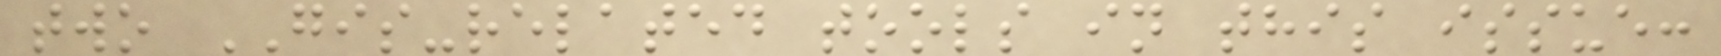two GIS-related tools in this issue:
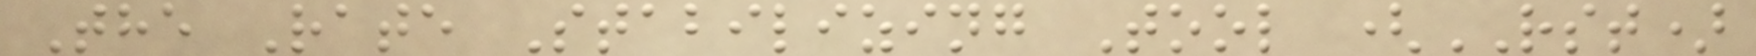The Rate Stabilizing Tool (RST)
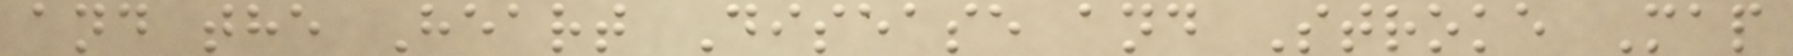and the Heart Disease and Stroke Map
